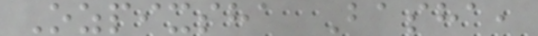Ozpixsha Basha,
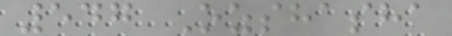547 Ozshasha
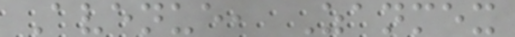Avenue, Zanmex
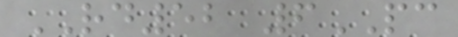RD52 6PC
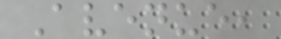Avenue,
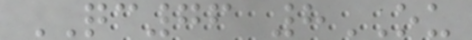QC76 8OU
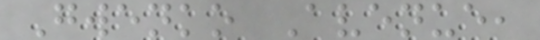Gwenko Avenue,
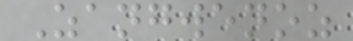Zangwenoz
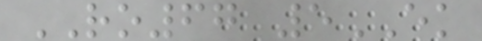RO67 5EK
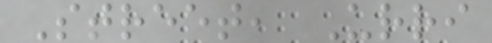Street, Urri
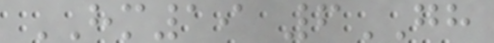HM19 6GH
